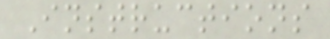Instructions
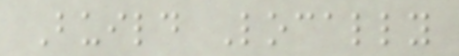Build Locally
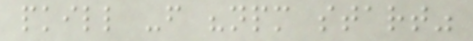pkill -f "npm start"
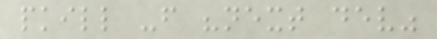pkill -f "next dev"
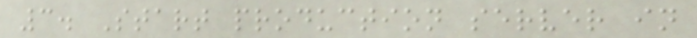3. Start production server in
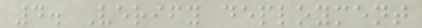4. Verify deployment
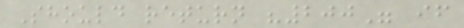Should return "200" if
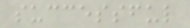successful
